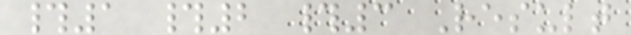#1 #2 #3 Result
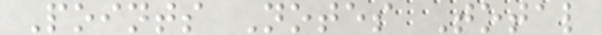Points Notes Total
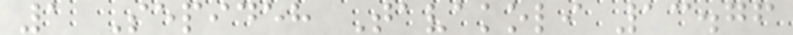1 Sepideh Tavakoli 13.76
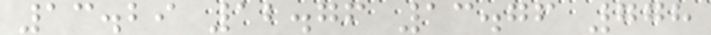13.29 12.76 13.76 778
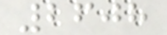2608
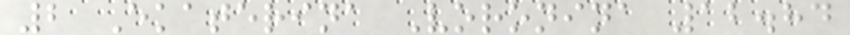2 Ekaterina Voronina 12.84
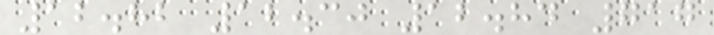12.82 12.30 12.84 717
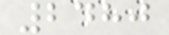2480
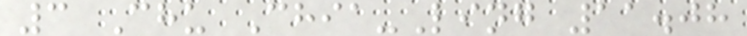3 Chu Chia-Ling 11.08
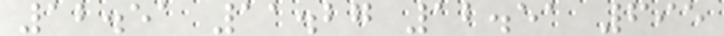12.51 11.27 12.51 695
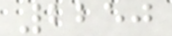2250
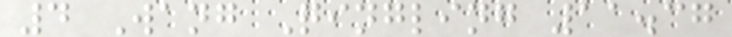4 Wang Qingling 11.37
